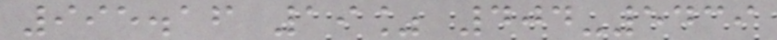995.16 19% 404-5439
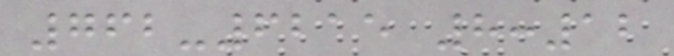762-6215 8:12
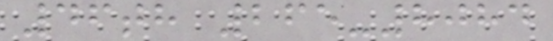46th 265-8084
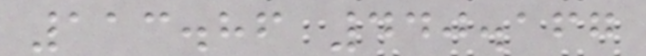113.86 440.167
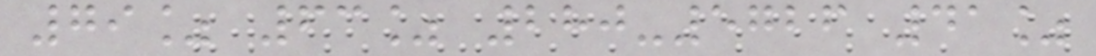79% 63% 280-5726 41%
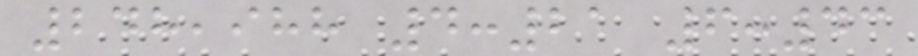248,988 4:21 6:43
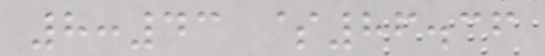8:43 $86.36
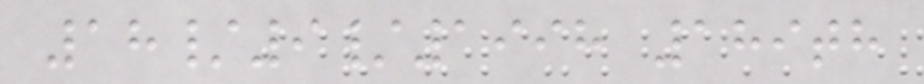18/9/1998 189th
